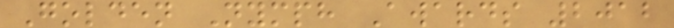Golden Nymph Awards 2012
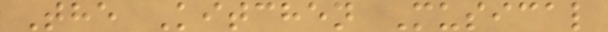The Kitchen Musical
